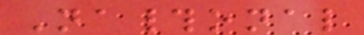Na#onal
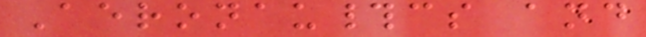Aeronau#cs and
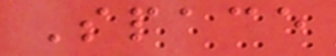Space
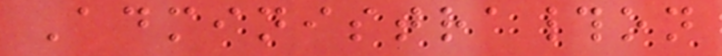Administra#on
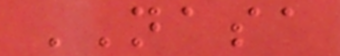NASA
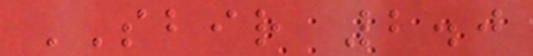SBIR 2.0
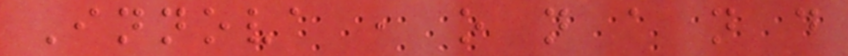Innova , o n a n d
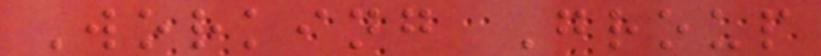Working Group
